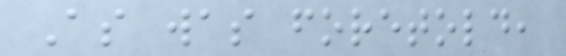As was foretold,
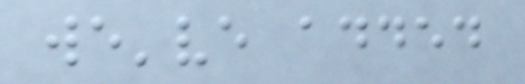we've added
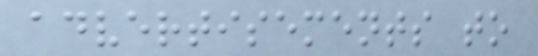advertisements to
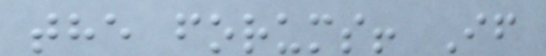the forums! If
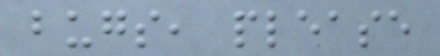bugs, please
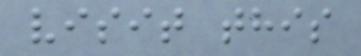visit this
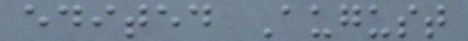edited August
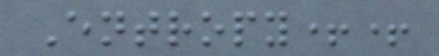Entropy++
